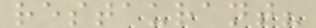restaurant?
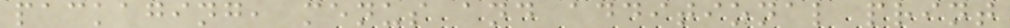packaging, menus and additional print
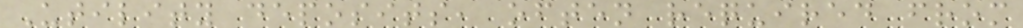Utility deposits, often required from
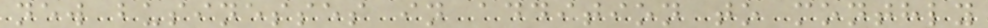new businesses in addition to monthly
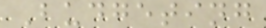Budgeting
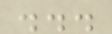...
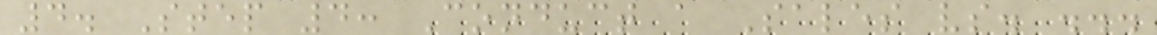4. Step 4: Conduct a Sales vs. ...
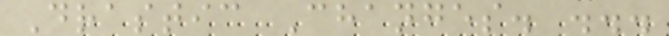Drastic Changes. ...
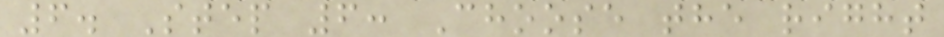6. Step 6: Choose the right
